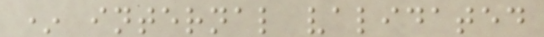* internal validated
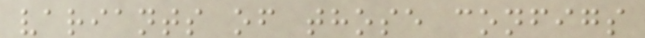variants of those configs
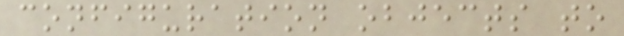configuration objects to
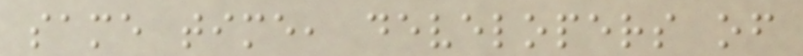same time, developers of
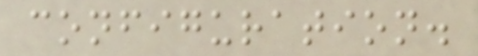configuration.
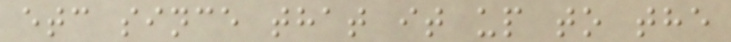etc since that it up to the
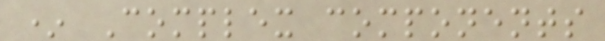* Complex components
